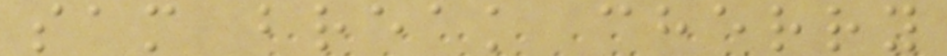sam break cherry
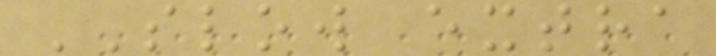SLOW extra
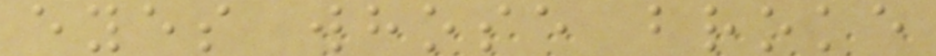eyes whose broke
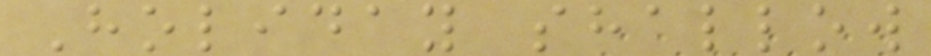Holiday shallow
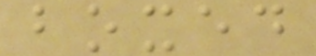boxed
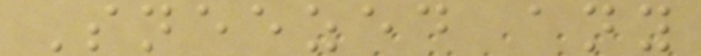Sneezed any
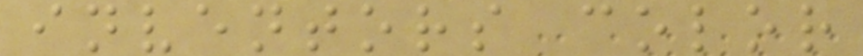inventors color
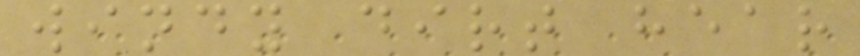windy dirt hear
